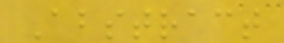Abstract
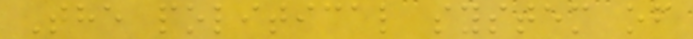The political system of
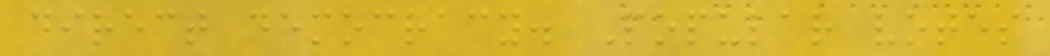direct democracy. Popular votes
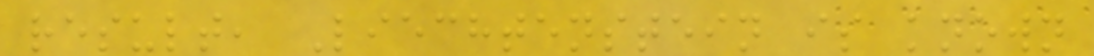result, Liechtenstein is known
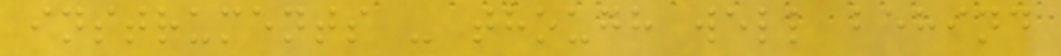instruments - though well behind
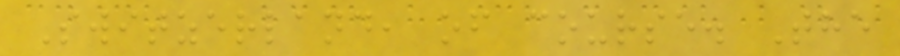Switzerland, of course. The
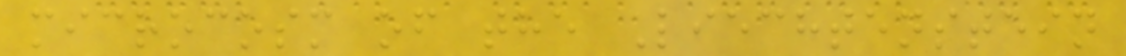microcosm of the Liechtenstein
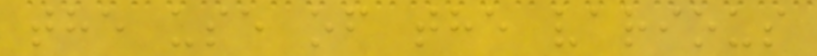the use of the various
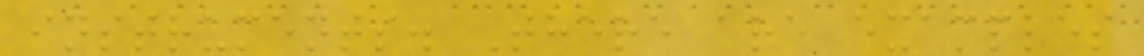instruments. There are examples
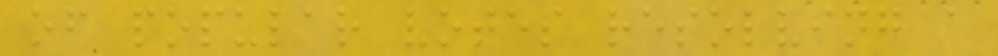of popular votes resolving a
